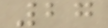27
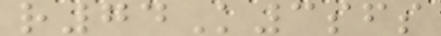r74K3sfs
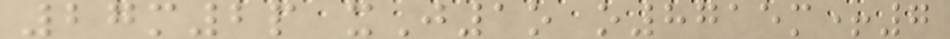27m2p xJ1o o8715m+7
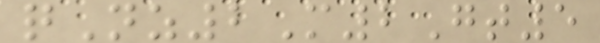qNz2M2Gt5
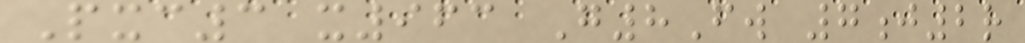Pxc3 x963 G8Fw 7j2r
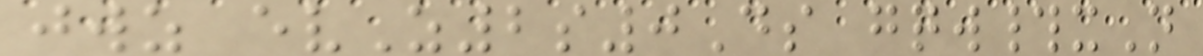jwz evZ2s0Ds gqw#xN
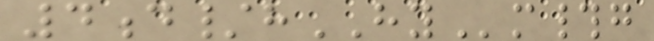4d/hHYm#g
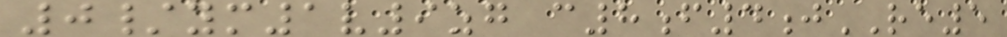0/ym1v9zg c8f4jRE5
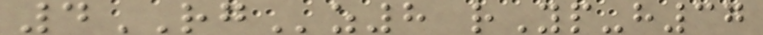4RGz8 rYp-h37
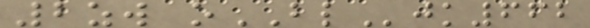2zw oBLjk662
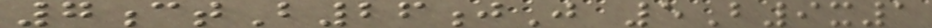7ctB26jJ 5B9x1
